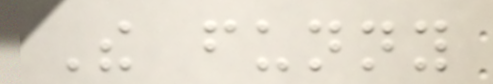The funny
